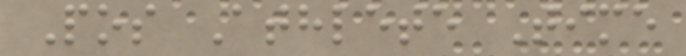Pos Athlete Time
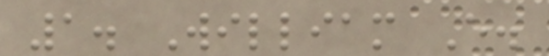1. William E.
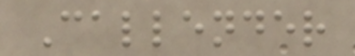Callender
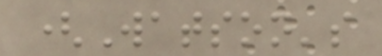(Watson's
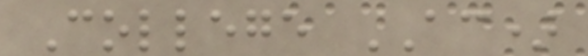College AC)
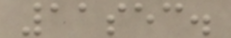11sec.
